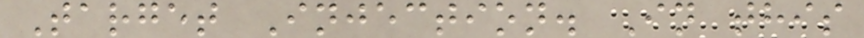Target Injection. In this
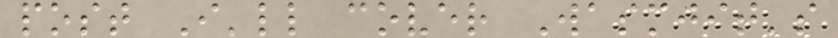post I'll cover Wasmjit's
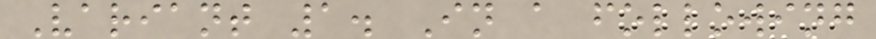Variant 1. In a following
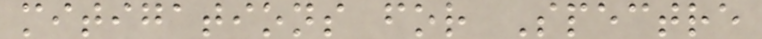mitigations for Spectre
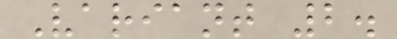Variant 2.
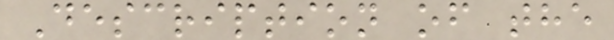Description of the
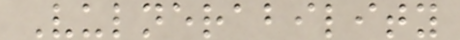Vulnerability
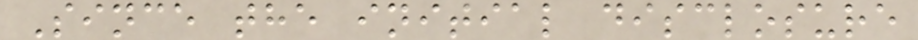Since the initial disclosure
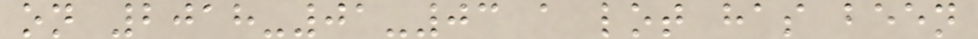on 2018-01-03 a lot has been
